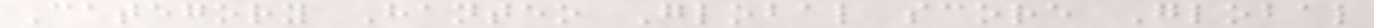Category Hanteo Global score Global
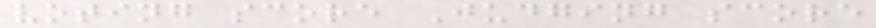voting score Judging score
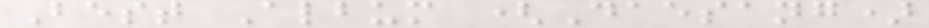Best Album (Daesang)
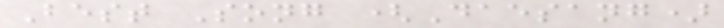Best Song (Daesang)
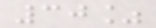30%
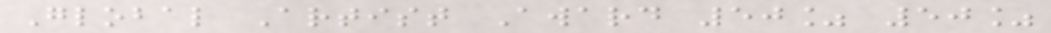Global Artist Award 50% 50%
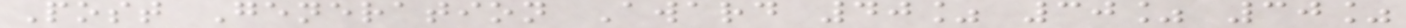Post Generation Award 40% 30% 30%
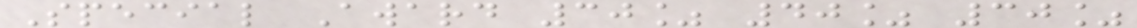Special Award 30% 40% 30%
